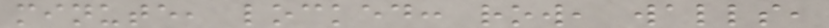minute, locked: row, walls,
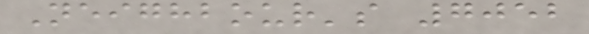Neighbour's 7052
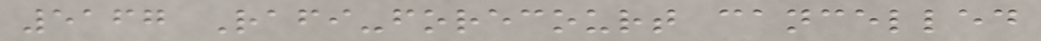5167 Rafi-forecourt cancelled
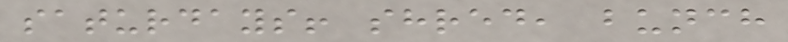saturdays! shred, bunch
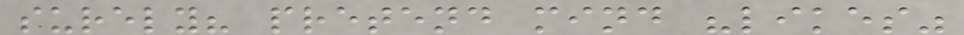surely? pretend mind "likes"
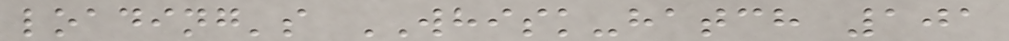loading's WHISK-hatch 101
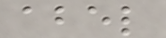abel
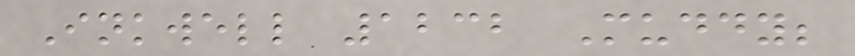Inkwell 1232 Muddy;
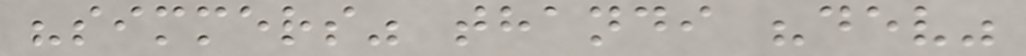"simmers" thandi "dev"
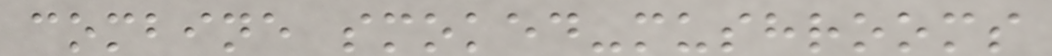combine smoked-mushrooms
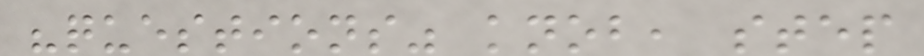"questions" knob, step
